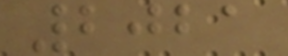2021
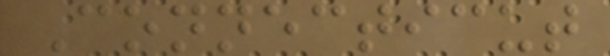Connecticut
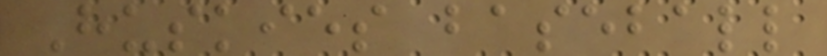Huskies baseball
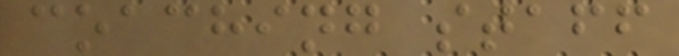coaching staff
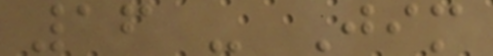16 - Jim
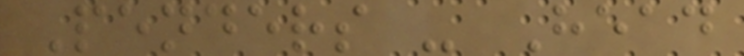Penders - Head
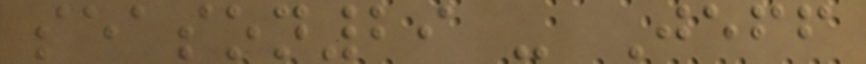season29 - Jeff
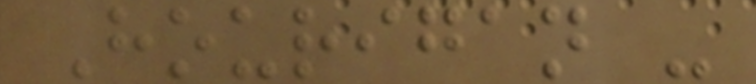Hourigan -
